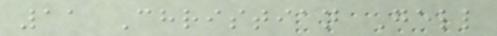11 Christian Gell
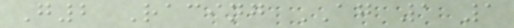G2 Racing AG 1 1
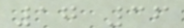17 36
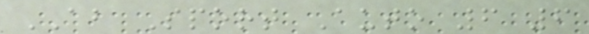AB Sport Auto 6 6
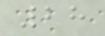28
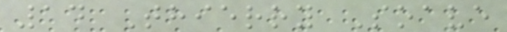14 Thierry Soave
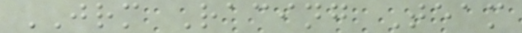JRM Racing Team
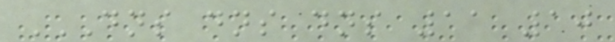DNS DNS DNS 11 10
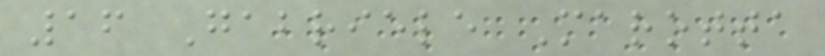16 Gabriele Marotta
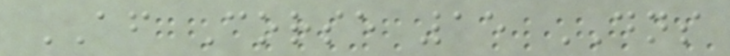AF Corse 15 DNS
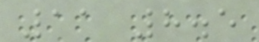11 8.5
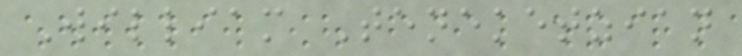William Teneketzian
